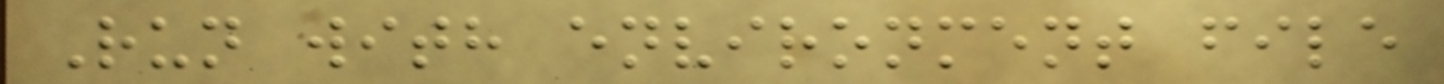Run with environment file
